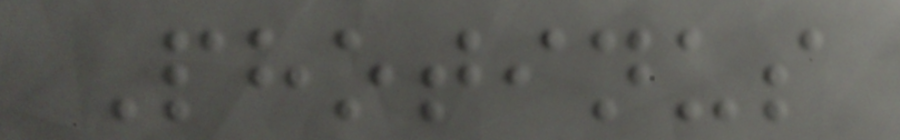Photinus
